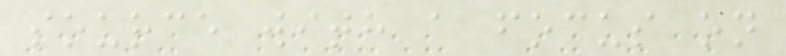source with a focus on
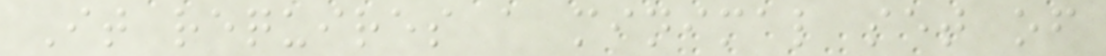It requires a minimal set of
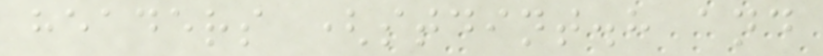headers (stdint.h and
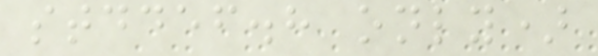stddef.h only)
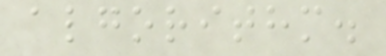algorithm.
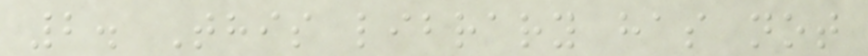2. This library has not
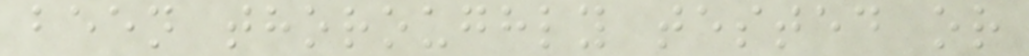been thoroughly tested or
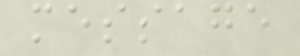message
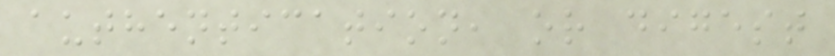authentication, or digest
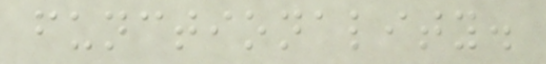functionality.
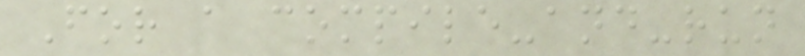For a compile-and-run
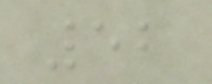52
